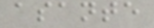asante
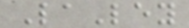LaLey
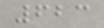623
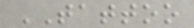TATTOO
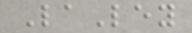LaLey
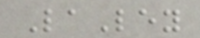LaLey
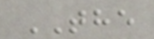THE
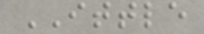ITTLE
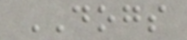DOGS
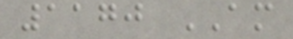1170 AM
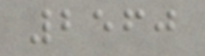2560
